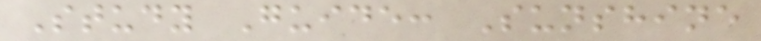Study Guide: Sunshine
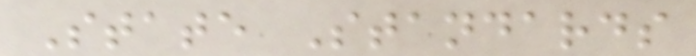State Standards
